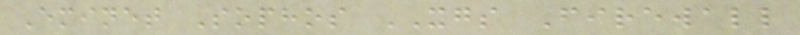Eminet Sophos XGS Firewall
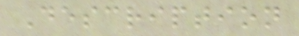Description
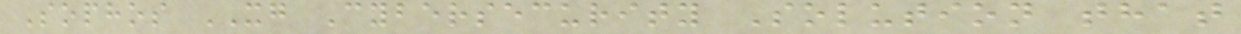Sophos XG Cybersecurity Solution that
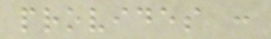provides :
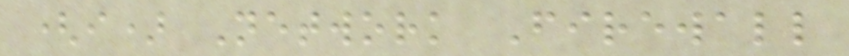(i) Network Firewall
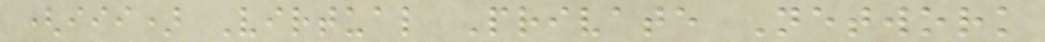(iii) Virtual Private Network
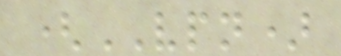(VPN)
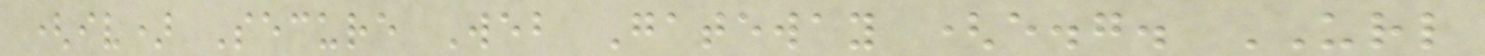(iv) Secure Web Gateway (e.g. URL
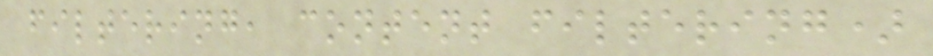filtering, content filtering)
